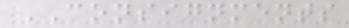CONSIGNMENTS
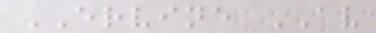ERVINE AV
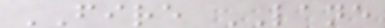FIRE LANE
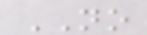NO
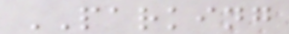PARKING
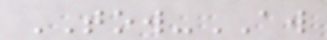TOW-AW
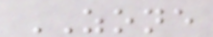ZONE
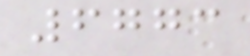6773
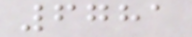6781
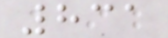831
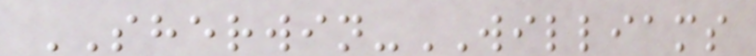SHERWIN-WILLIAMS
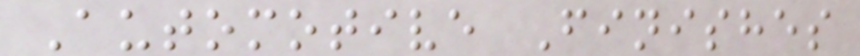Automotive Finishes
